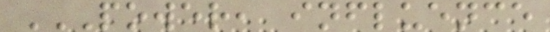POWER, INFLUENCE
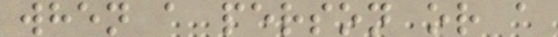when a person or a
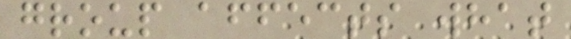group affects what
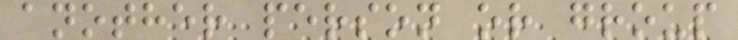another person or group
